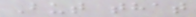But that
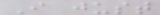I just
